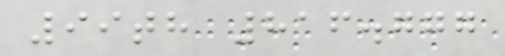99th 816.777
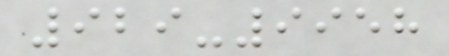929-9958
